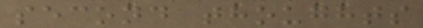second thoughts
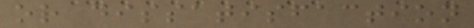or dissatisfaction
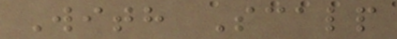With Scalp
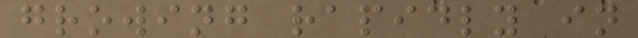growing rapidly in
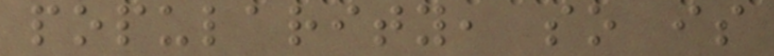popularity, so is
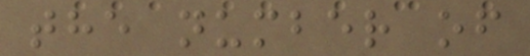the number of
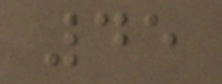45
